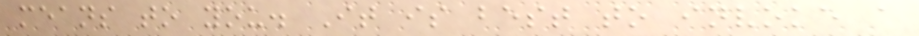means to you. It is best to invoke a
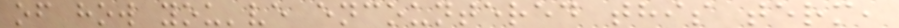of how you've encountered this term,
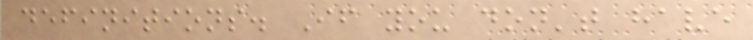definitions. If you don't have
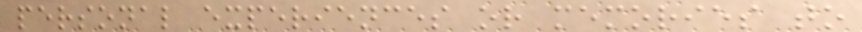personal experiences or memories to
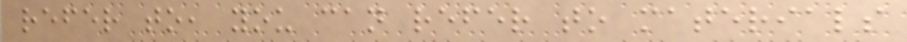refer to, you can refer to materials
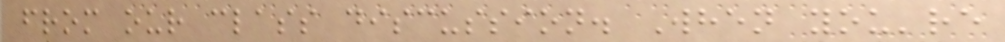from our class discussion. When you're
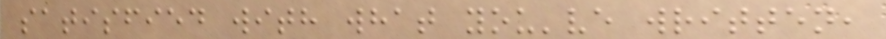satisfied with what you've written,
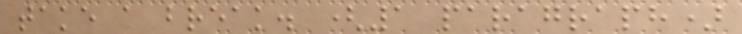take a break. (1 paragraph)
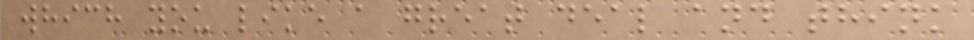which you like a great deal and think
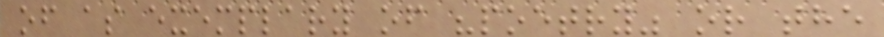of as exemplary of "poetry" or the
